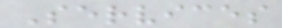Services
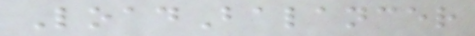LoadBalancer
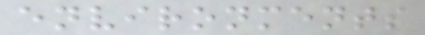environments
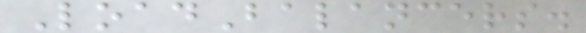LoadBalancers.
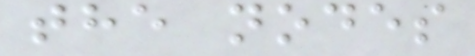the nodes
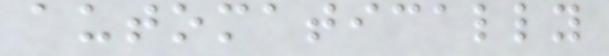automatically
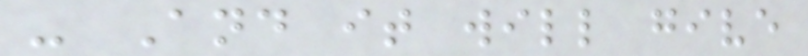- And it will give
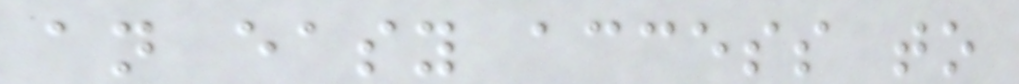an easy access to
